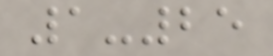1-25
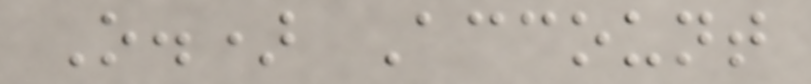O.) Account
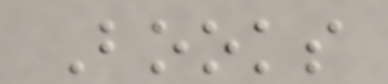Books
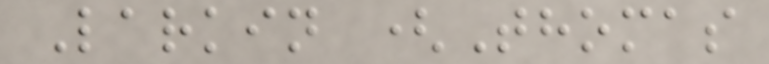Larkin (Thomas
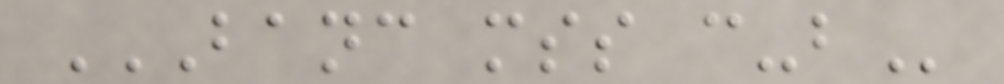BANC MSS C-B
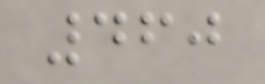460
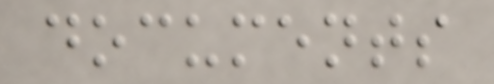documents
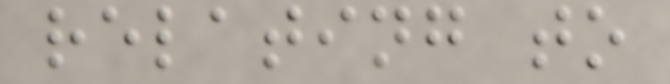relating to
